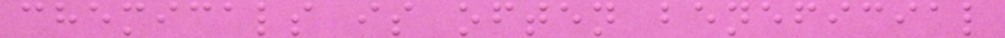chemicals is often beneficial
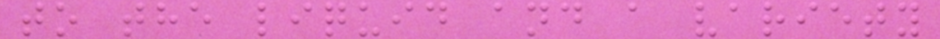to the liquid and a variety
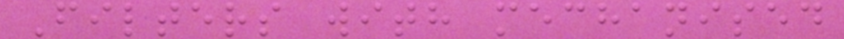Filters with mechanised
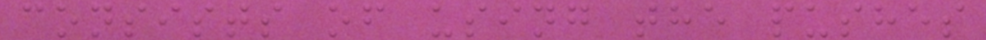consists of using the pushes
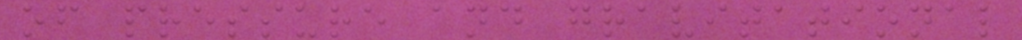of pressure and gravitational
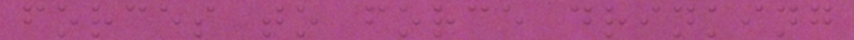forces to force drinking
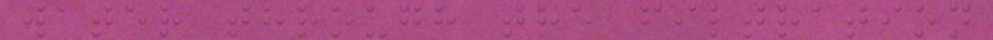water through the filtration
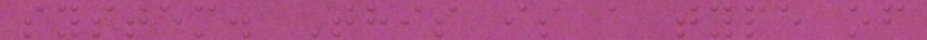system. This is a type of
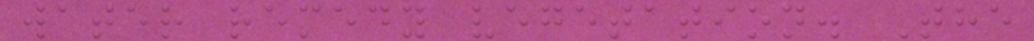water remedy vegetation. The
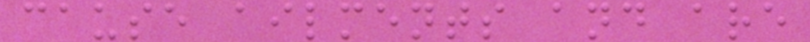cause ailments and are
